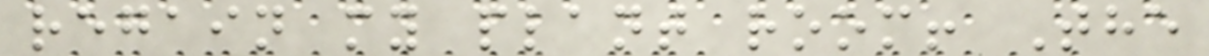regain my plant room! The
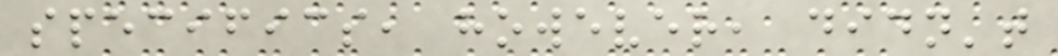specifics, however, didn't
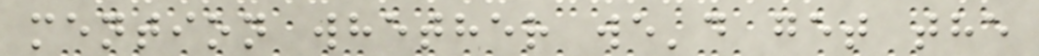mention whether we'd get the
